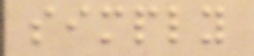simply
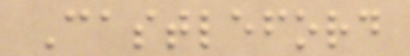Castleford
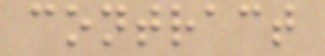contract
